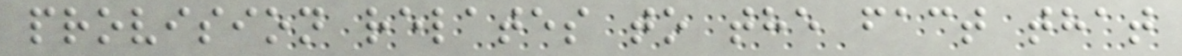provision relates to the fact that
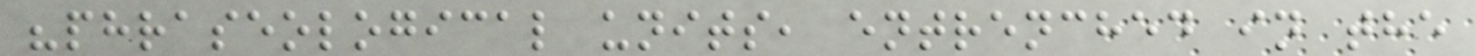"phraseological units, entrenched in the
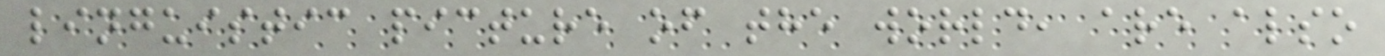linguistic picture of the world, are also
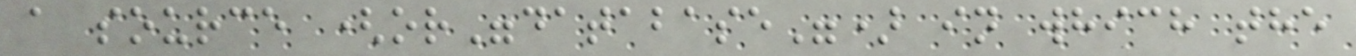a source (or"database") in which the
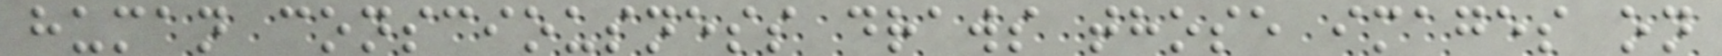human consciousness draws those images on
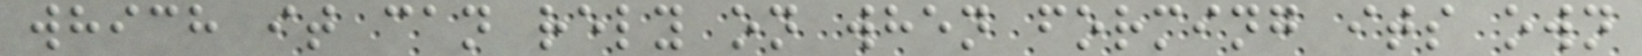which it can rely on when forming its own
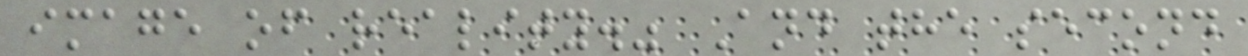image of reality." And the second
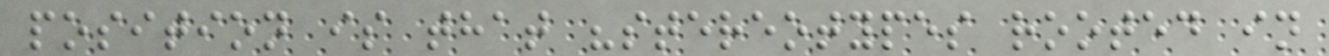position is that "stereotypes rooted in
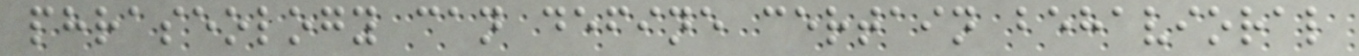phraseology can define certain behavioral
